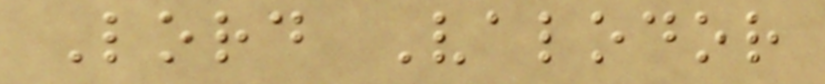Lord Valodor
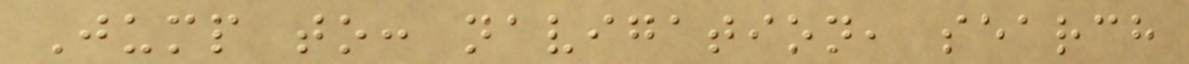Jump to: navigation, search
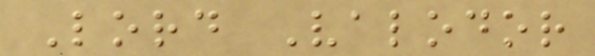Lord Valodor
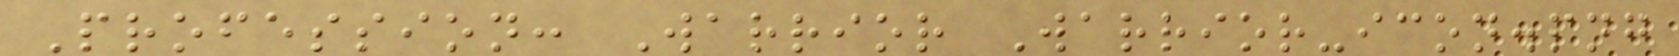Profession: Warrior Warrior-icon.png
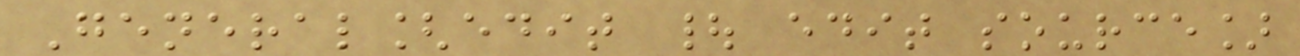General[edit | edit source]
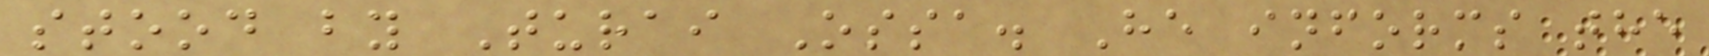stood by Turai Ossa. He informs the
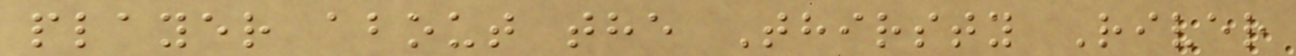player about the Thirsty River
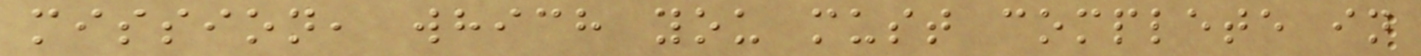mission, which you must complete in
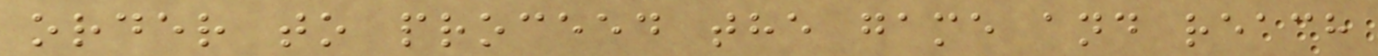order to proceed the game and reach
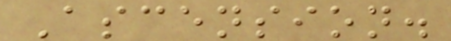Ascension.
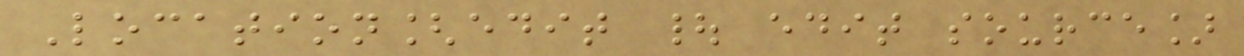Location[edit | edit source]
